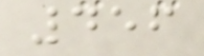456
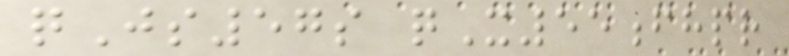qJs57s qX55fhpr
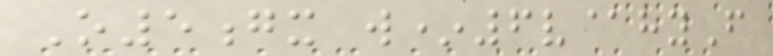O5gx w*6v@hyF
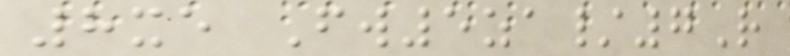8xe Fw5za/7R
